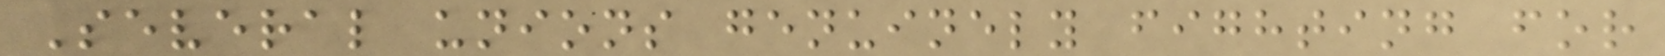Several unions genuinely fighting for
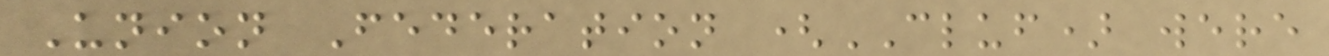Union Federation (CLUF) were
